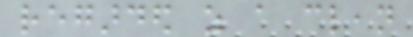regarded as a clean
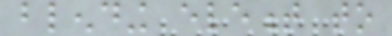blending element to
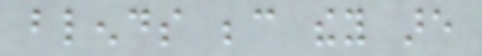blends because they are
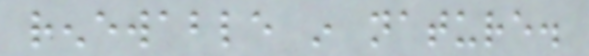renewable in nature.
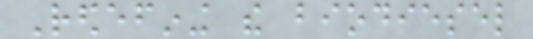Redefining the biodiesel
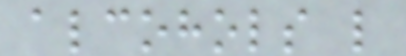alcohols like
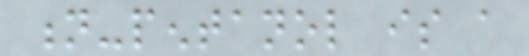n-pentanol is a
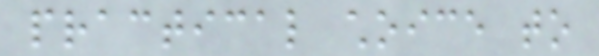practical choice to
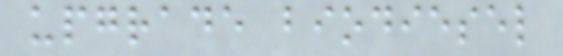upgrade biodiesel
